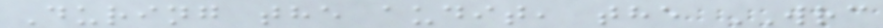During the audit, the WRC
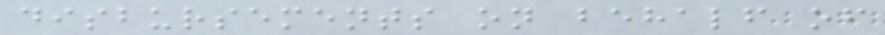disbursements on behalf of
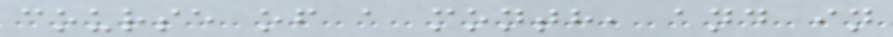course of a month, and in
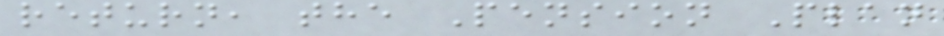return, the Pension Plan
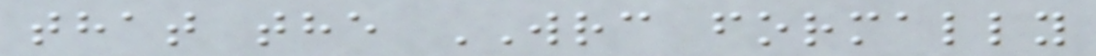that the WRC formally
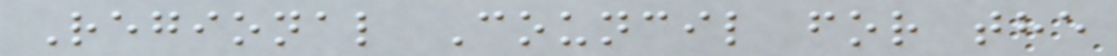Regional Council for the
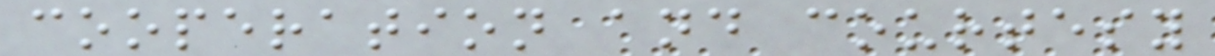cooperation and courtesy
